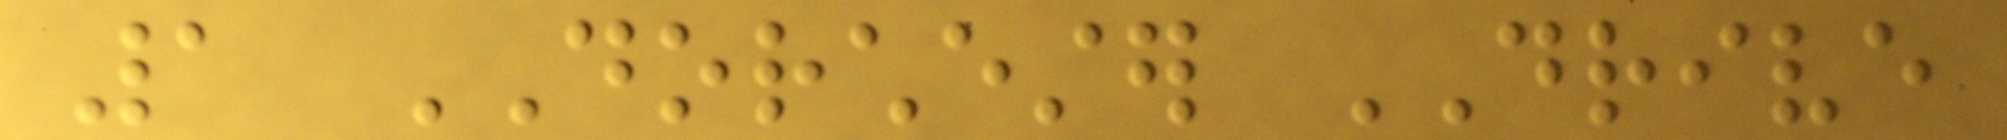1 DORCHESTER DRIVE
